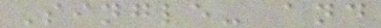Single- and
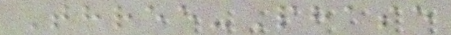Three-Phase
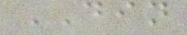DIN
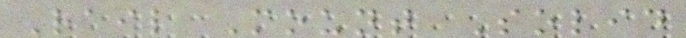Rail Mount Solid
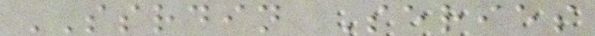SSRDIN Series
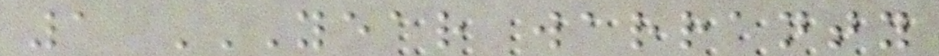1 YEAR WARRANTY
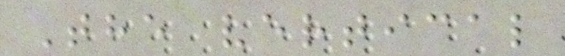The vertical
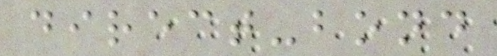direct-bond
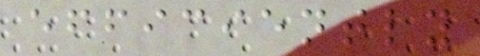efficiently
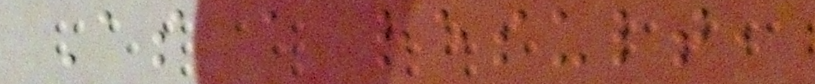As a result,
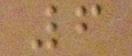6
